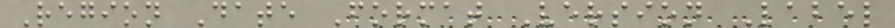Region Date Format Version Label
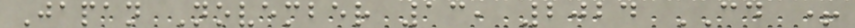Japan November 13, 2024 CD +
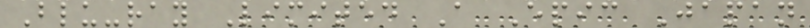Blu-ray Limited A Epic Japan
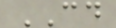CD
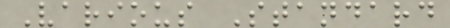Various Standard
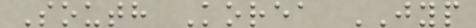South Korea JYP
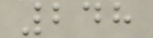248
